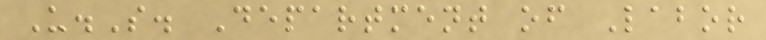U.S. Department of Labor
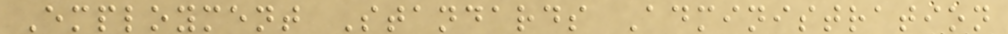Employment Standards Administration
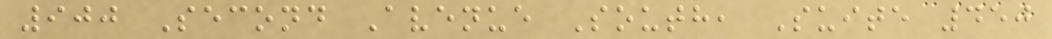900 Second Avenue South, Suite 450
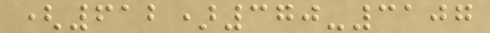(612)370-3107
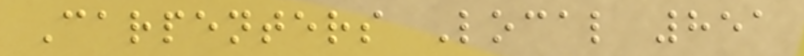Carpenters Local 851
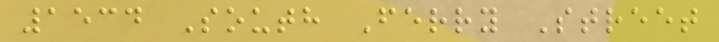1534 South Ferry Street
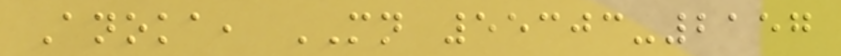Anoka, MN 55303-2157
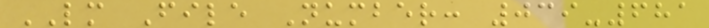LM File Number: 039-681
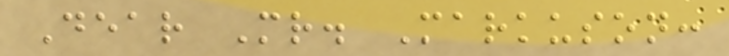Dear Mr. Markuson:
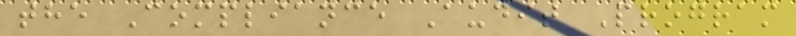the Compliance Audit Program
